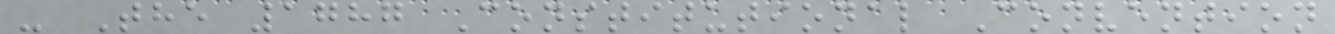- The 1787 Constitutional Convention
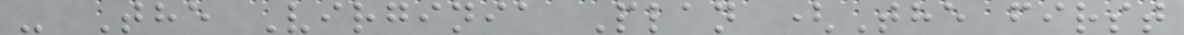- The Virginia Plan (The first
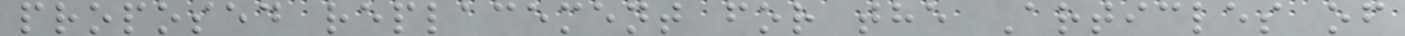proposed replacement for the Articles of
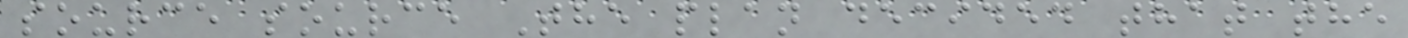source source The plan decided that the
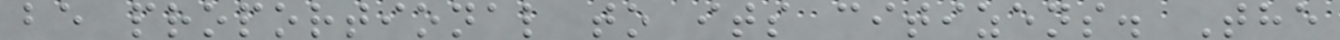be proportional to its citizens. The
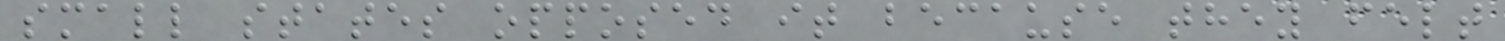small states opposed it because they felt
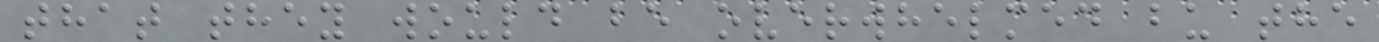that they would be overwhelmed bu the
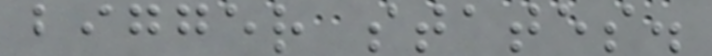bigger states.
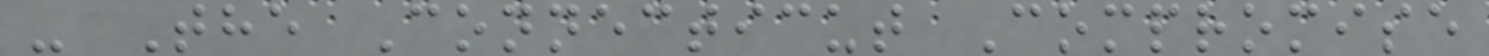- The Connecticut Compromise
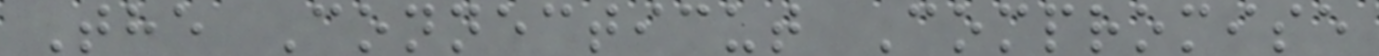The Connecticut Compromise
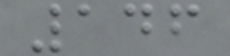146
